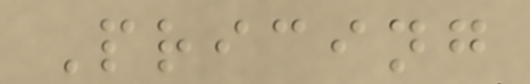Pricing
